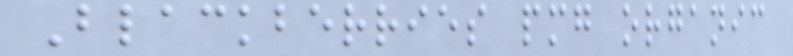Blackberries pmg organic
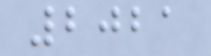2021
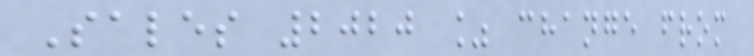Sales 2020 % change from
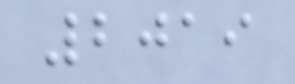2019
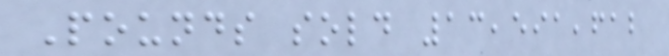Pounds sold 13,591,612
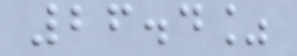26.4%
